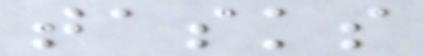tasks
